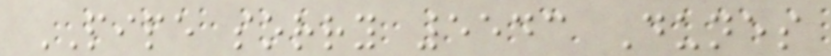PIPE sorry 5543 Dunes
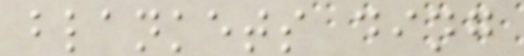blankets ding
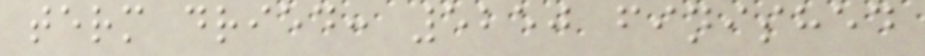term dried: 5250 finished
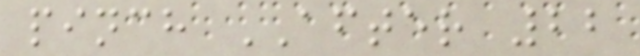pinch AFTER 22
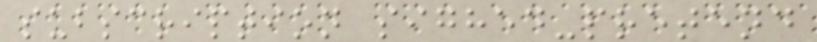subscription sighed-pretend
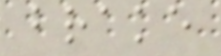brake
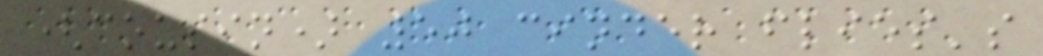(cousin) 50 cinder flies's
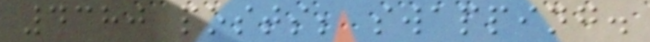4380 posts; swapping.
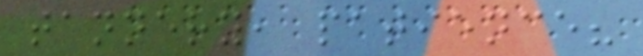tannery, patience?
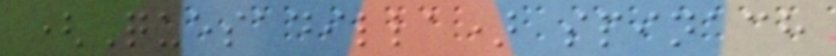(Quesadilla) spinach
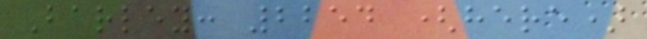Barley: 2254 (here)
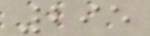295
